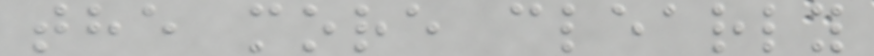the more clearly
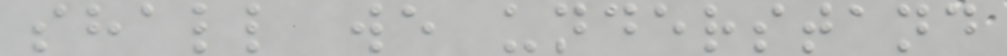shall we understand
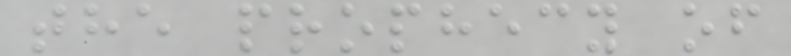the prophecy of
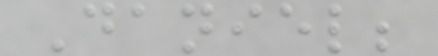Daniel;
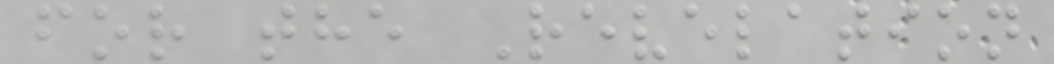for the Revelation
